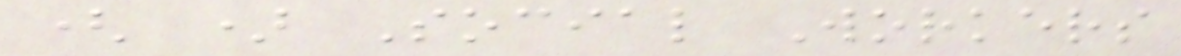( ) Social Workers
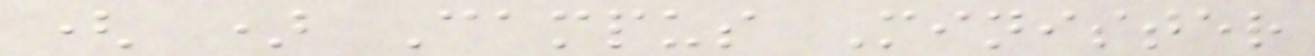( ) Campus Minister
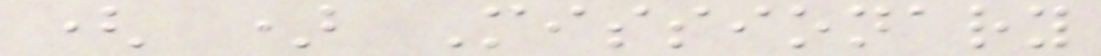( ) Missionary
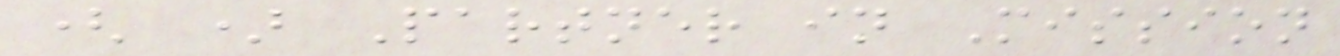( ) Partner in Mission
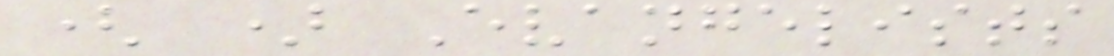( ) Evangelists
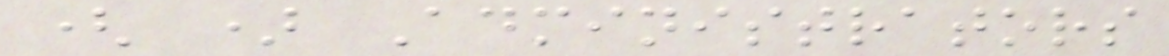( ) Administrators
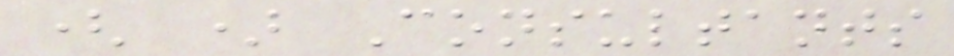( ) Consultants
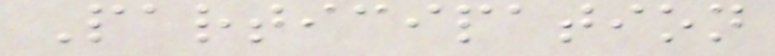Participation
